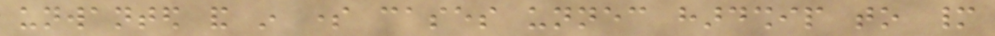unwanted and in some cases unnecessary hardship to many
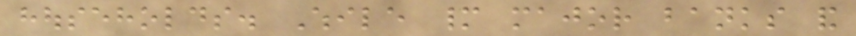households. While many major banks and
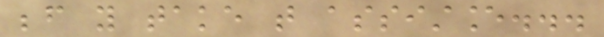before you take that assistance...
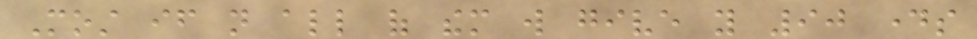Most if not all of them will give you 90 days
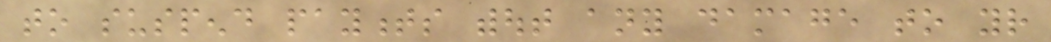to suspend payments without any damage to your
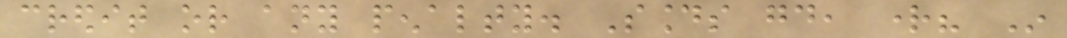credit or any penalty. Sounds good, right? In
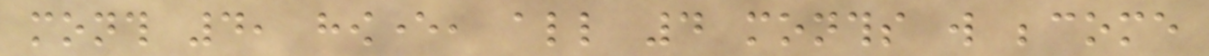month 4, however, all 4 months will become
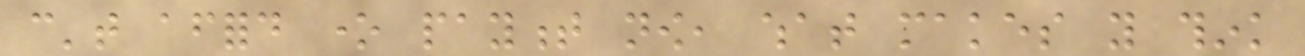can't afford one payment now, what makes you think
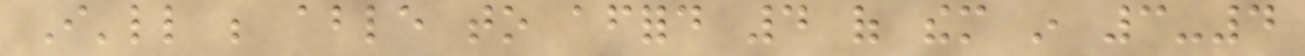I'll be able to afford 4 of them in 3-4
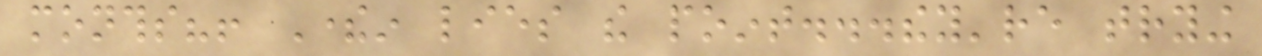months?! Therein lies the point...they're trying
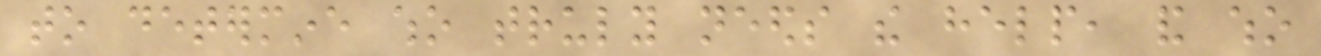to determine who truly needs the help, and who
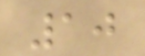10
